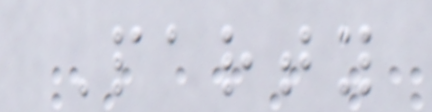Party
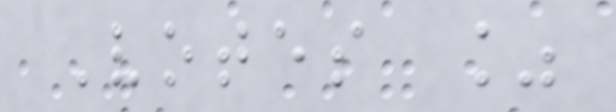Votes %
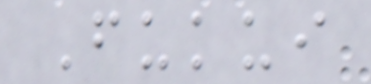Fukui
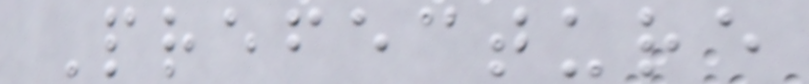Prefecture
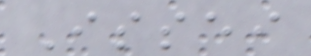Issei
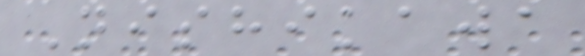Nishikawa
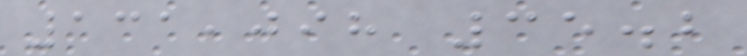131,098 35.2
